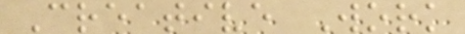Creative Work
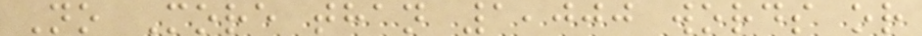No More than 1,000 words or
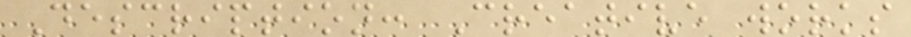Description: Creative works
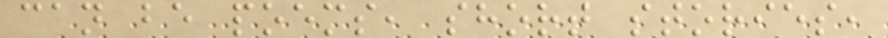can be poems, short stories,
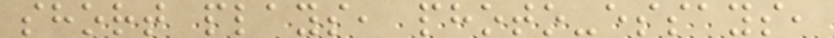short plays, photo-essays,
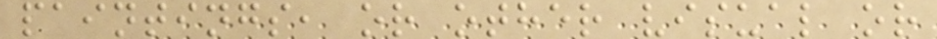paintings, or other visual or
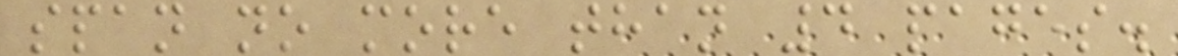span no more than 4 pages.
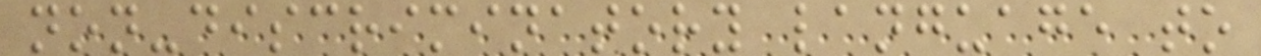non-discriminatory language to
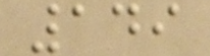149
